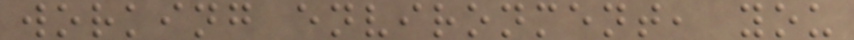working environment, you
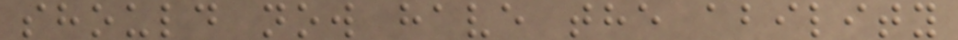should now have the ability
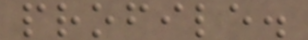profile.
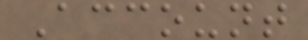Account
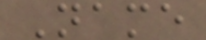Name
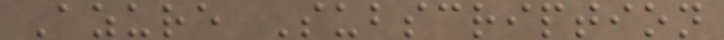Azure Subscription
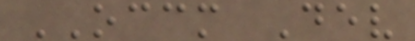OCCM Dev
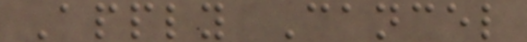Apply Cancel
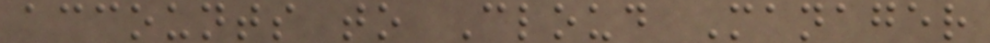accounts to Cloud Manager
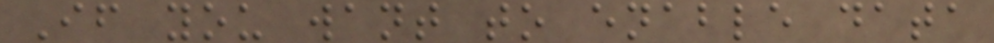If you want to enable data
